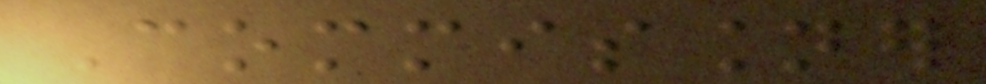Commissioner
